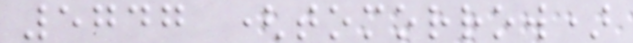5747 (tomorrow)
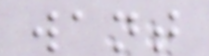want
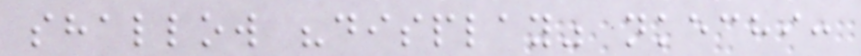shallow "display" nkechi:
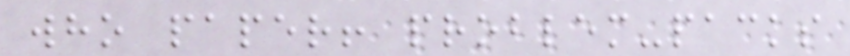who paper! problem-packs
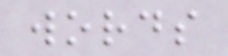words
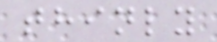thinly
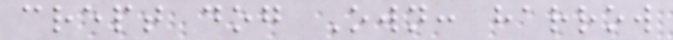crept dog Own: harrow
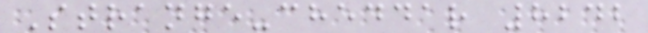Strange-cheddar 8242
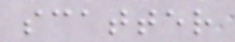scatter
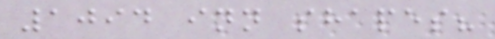1094 inn shapes?
